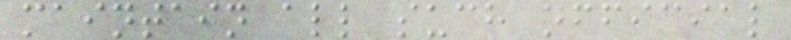maintain all such official
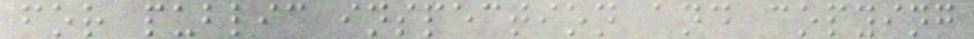for public inspection and copying
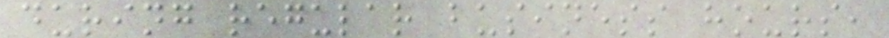during regular business hours,
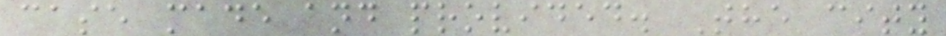case made and provided. The city
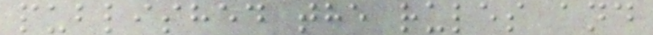published the rules and
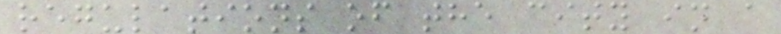regulations of the city in a
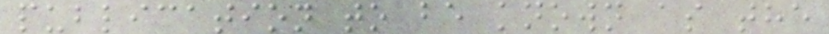publication to be known as the
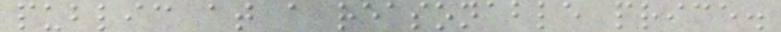public at a reasonable price.
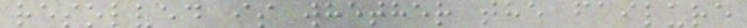resolved is whether the failure
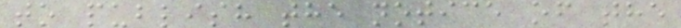to publish the notice of the
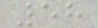58
